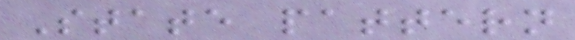State pattern
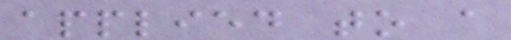applied to a
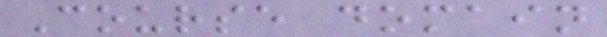Course domain
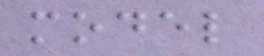model
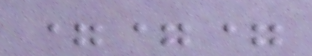===
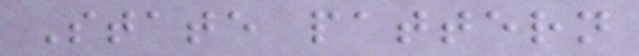State pattern
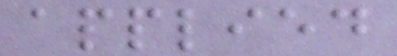applied
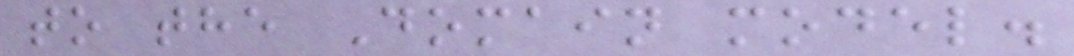to the Domain model.
